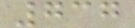737
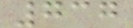737
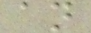an
